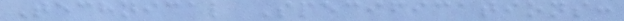Technical Specifications:
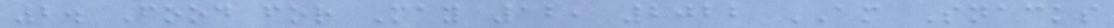2. Food for May 12, 2022 AM Snacks
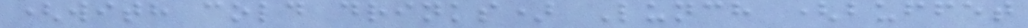(with cold drinks) Lunch (buffet
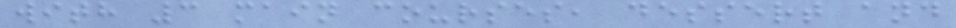with 3 main courses, dessert and
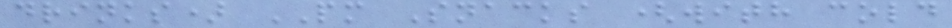drinks) PM Snacks (with cold
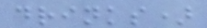drinks)
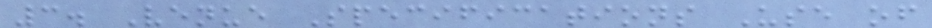3. Venue Specifications Use of
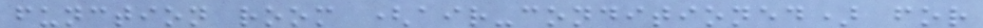function room (air-conditioned) for
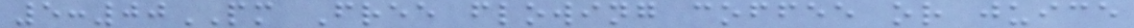5:00PM Free flowing coffee or juice
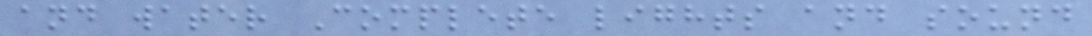and water Complete lights and sound
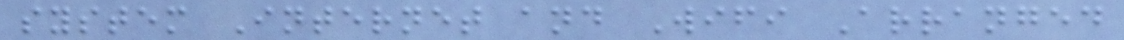system Internet and Wifi Arranged
